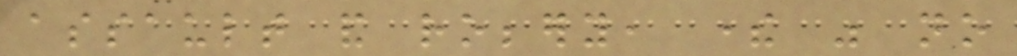assault and robbery, there was no
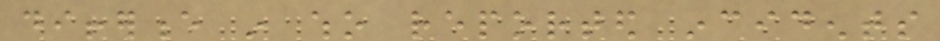difference in who reported incidents
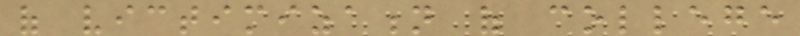of victimization of college
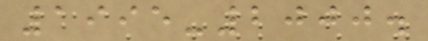1995-2000.
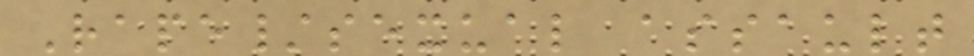Rape/sexual assault
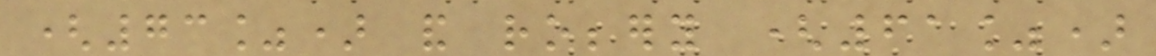(73%) and robbery (61%)
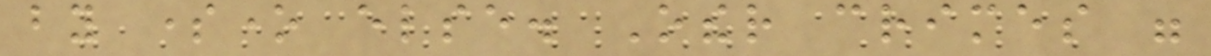by someone else. Other crimes were
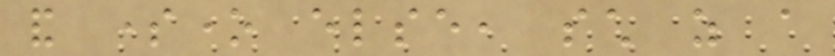and someone else, such as a
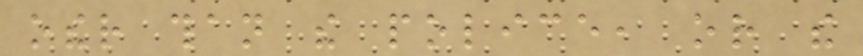other than the police, or the
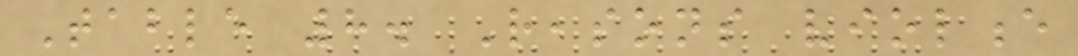Table 8. Reasons violence
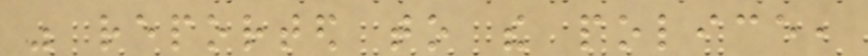was reported to the police,
